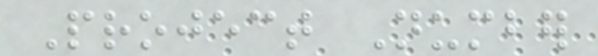Project Number
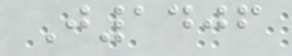J1406
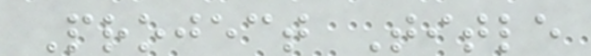Project Title
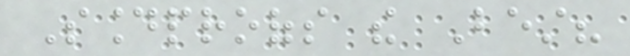Soundproofs the Best?
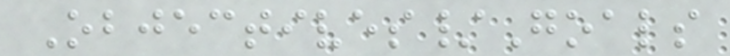Objectives/Goals
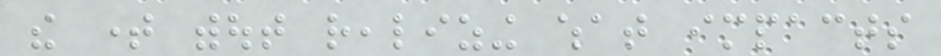the time without realizing what impacts
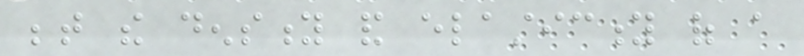between the density and elasticity of a
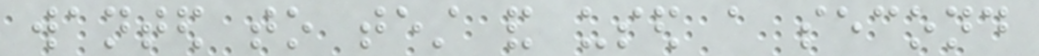wanted to test and used a second
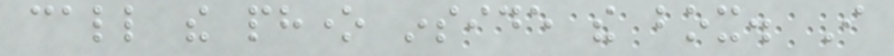call the phone inside the box. I
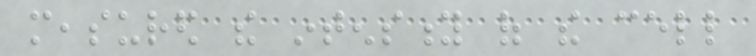measured the intensity of the cell
